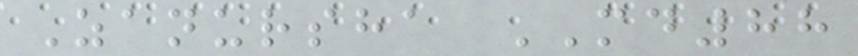Zanursha MD88
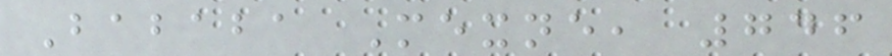Bababa Mexne, 746
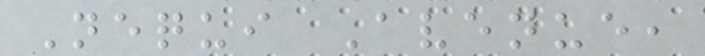Nequi Avenue,
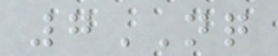7NQ
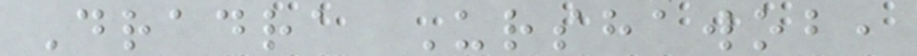Dradra Urshawob,
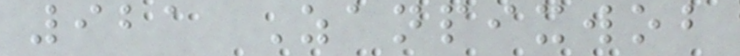921 Zanpixwob
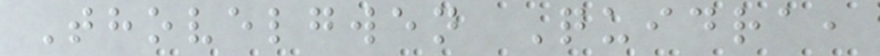Thovelgwen Quidra,
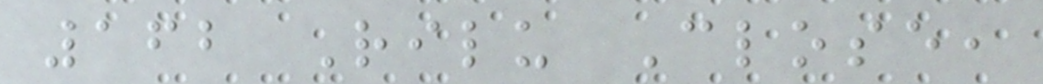162 Rilu Close,
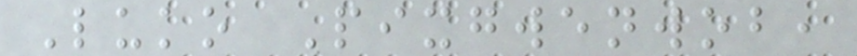Luko Pixgwenwob,
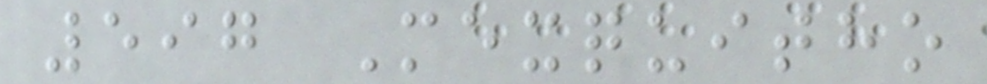597 Mexquitho
